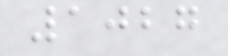1027
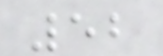52
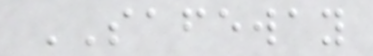SAFEWAY
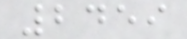2459
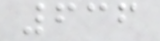636
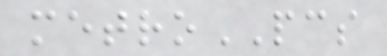metroPCS
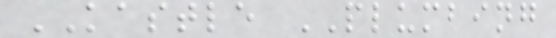KASTLE PLUMBING
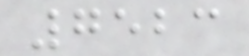7523
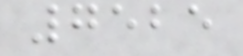7525
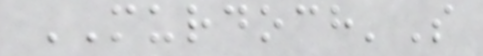MURDOCH'S
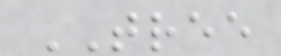TREE
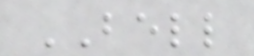BELL
